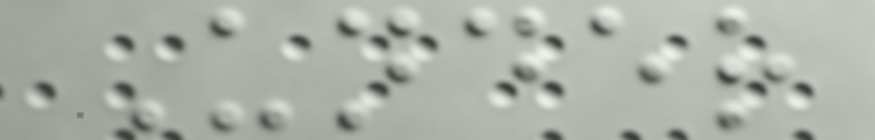Under
